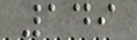149
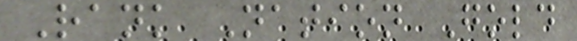Rank Nation Gold
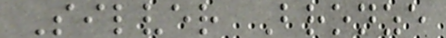Silver Bronze
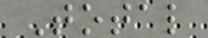Total
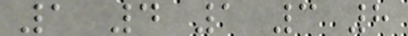1 4 1 3 8
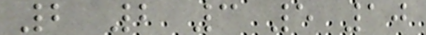2 2 3 5 10
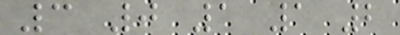3 0 1 1 2
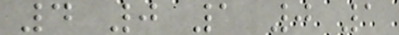4 0 1 0 1
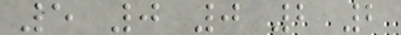5 0 0 2 2
